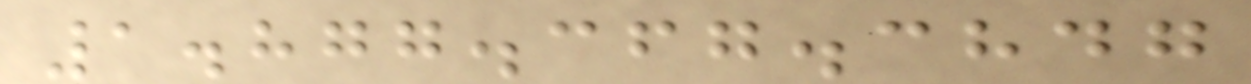1.877.367.3847
